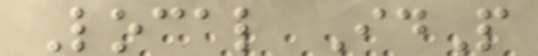Local IdP
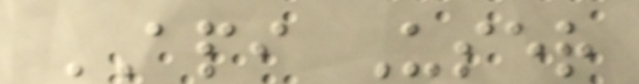API User
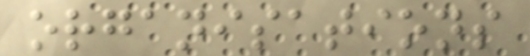organisations
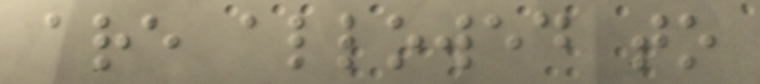are allowed to
